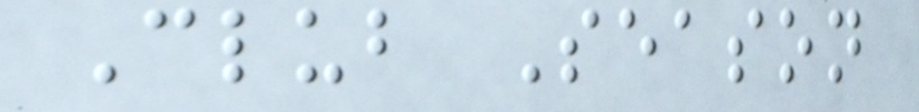Club Season
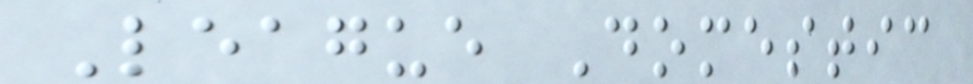League Domestic
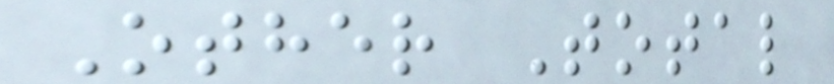Other Total
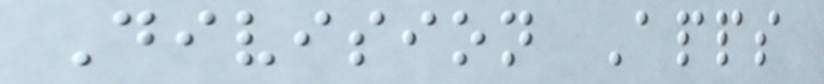Division Apps
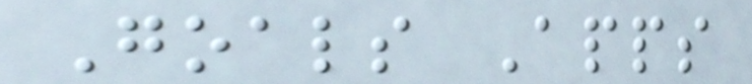Goals Apps
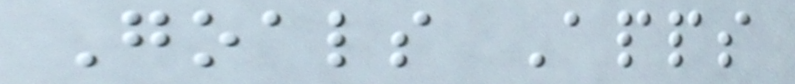Goals Apps
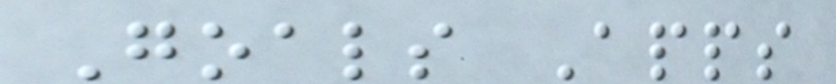Goals Apps
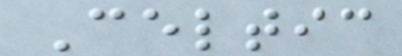Celtic
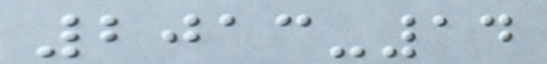2013-14
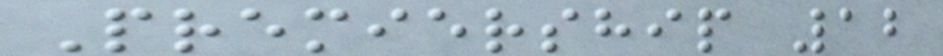Premiership 12
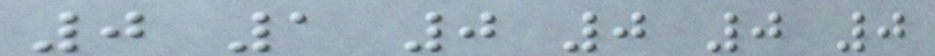0 1 0 0 0 0
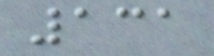131
